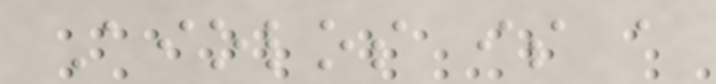Aiolos is a
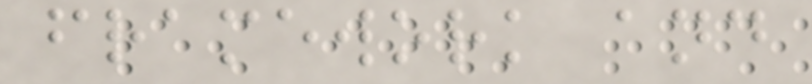framework and
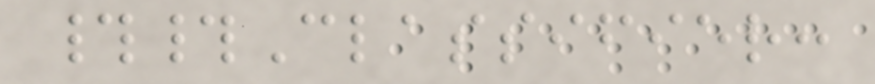##Classifier:
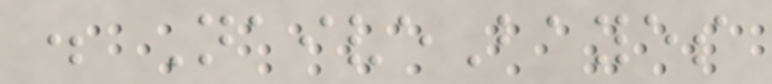. NaiveBayes
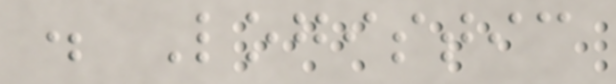. Logistic
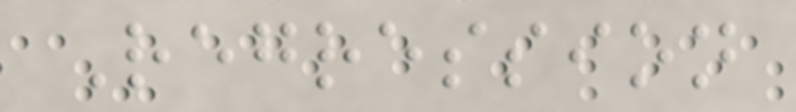Regression
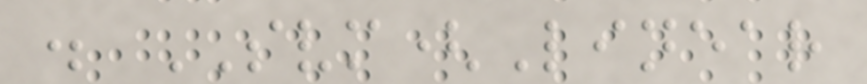. SVM(Linear
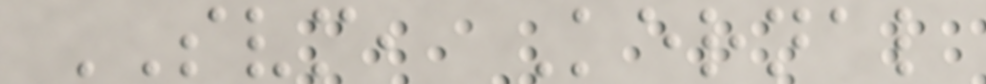SVM, Kernal
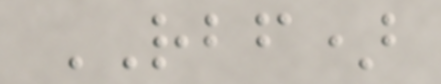RBF)
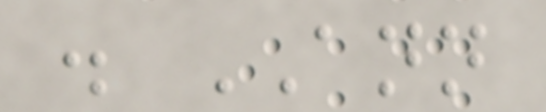. ANN
